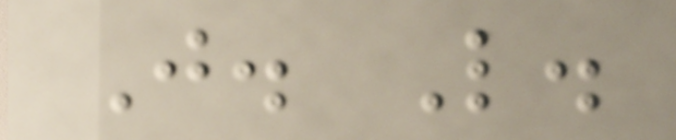J. L.
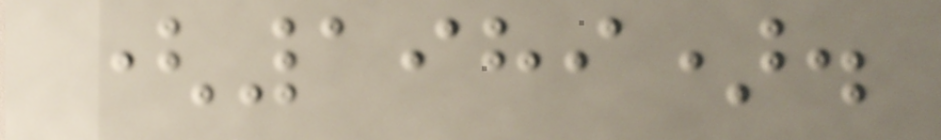(1989).
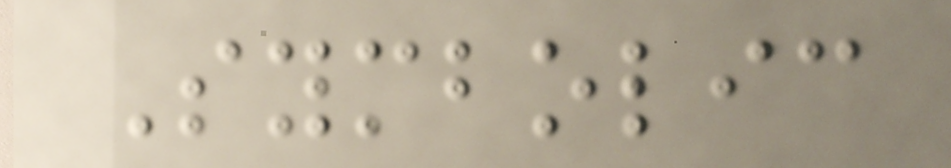Symbolic
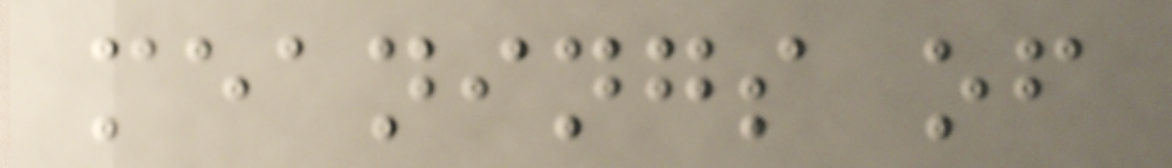meanings of
